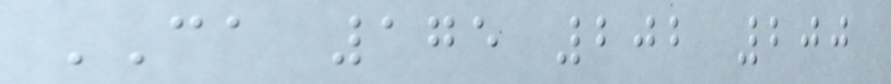CA 175 202 200
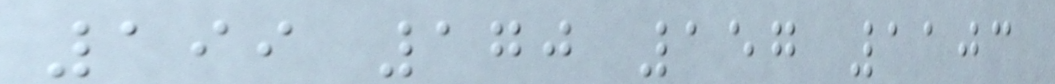199 170 157 1103
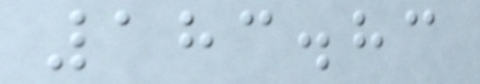183.83
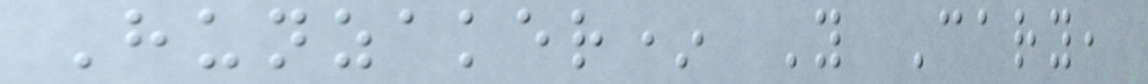Hunzaker* Y Cary,
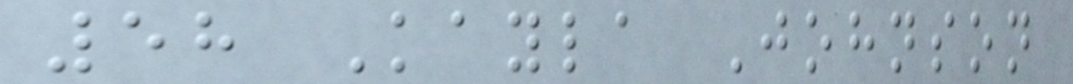58 Kayla Johnson
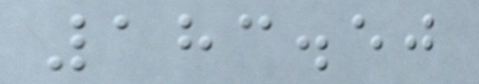183.50
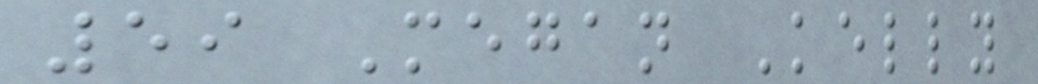59 Megan Kelly
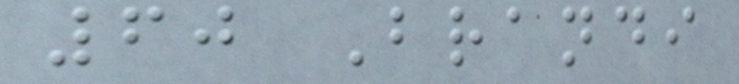60 Brandi
